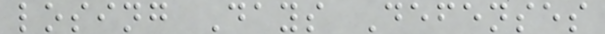losing Days Defenses
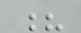?
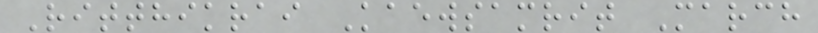Ritthikrai Kaewsamrit March
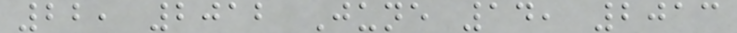22, 2012 June 14, 2013
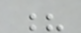?
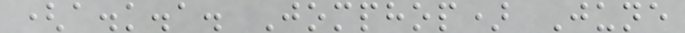(a.k.a. Jomphop) June
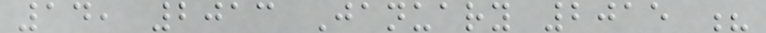14, 2013 January 2015 ?
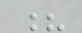?
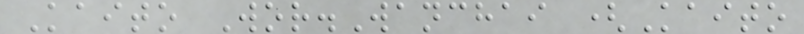Kaito Wor.Wanchai (Kaito
